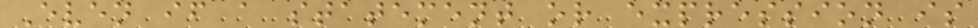Even if a statement or expression is
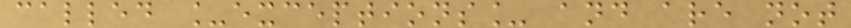called _exceptions_ and are not
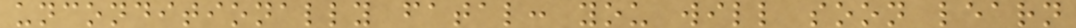unconditionally fatal: you will soon learn
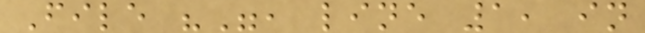File "", line 1, in
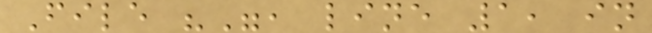File "", line 1, in
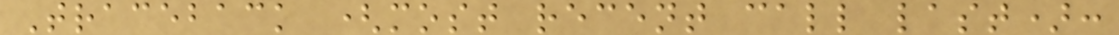Traceback (most recent call last):
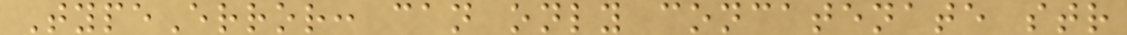TypeError: can only concatenate str
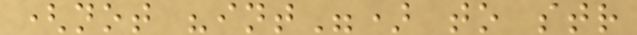(not "int") to str
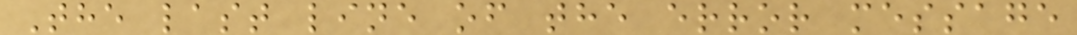The last line of the error message
